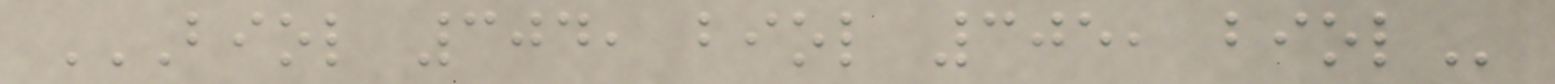BIOL 304, BIOL 305, BIOL
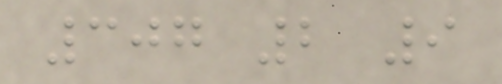307 2 9
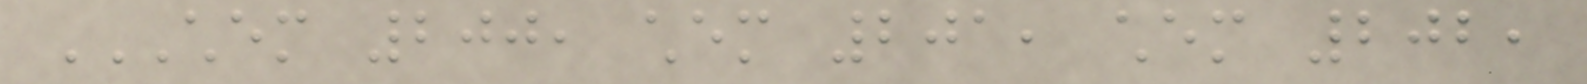CHEM 200, CHEM 201, CHEM 202,
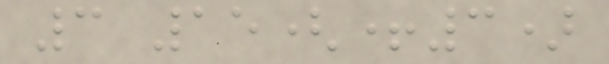3 15(+3)
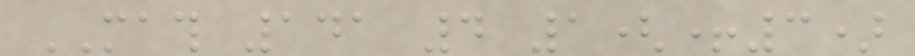MATH 141 4 1(+3)
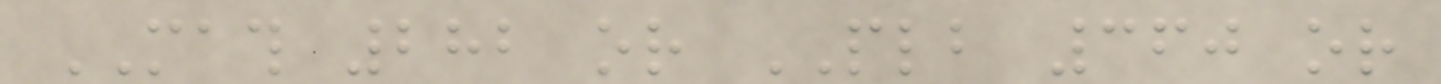MATH 282 or PLB 360 or
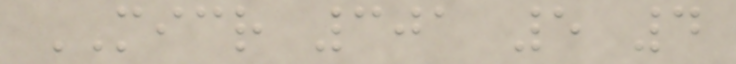MICR 301 5 4
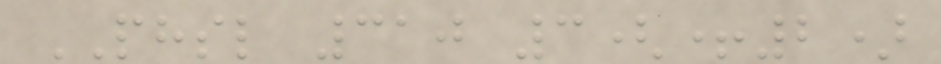PHSL 310 3(+2)
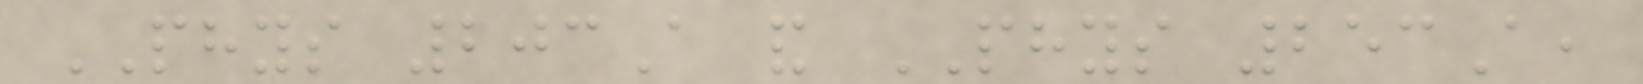PHYS 203A and PHYS 253A,
